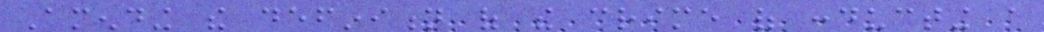Amending the definition of the crime of conducting a
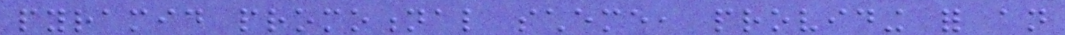pyramid promotional scheme, providing for an
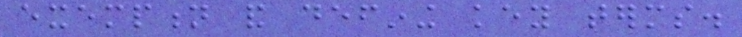exemption and defining key terms.
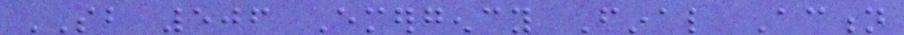SB 506 Emergency Final Action
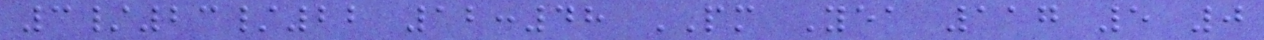3/23/22 12:48 PM Yea 117 5 0
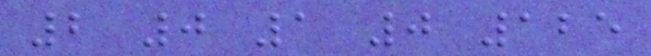2 0 1 0 125
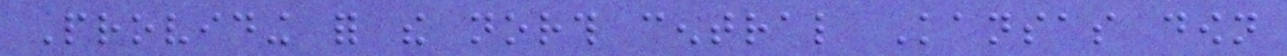Providing for the north central Kansas down
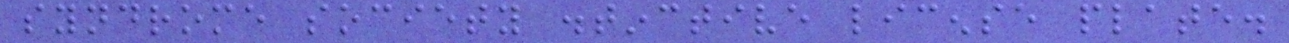syndrome society distinctive license plate.
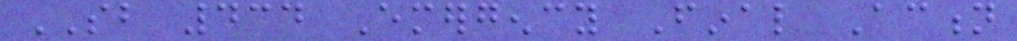SB 434 Emergency Final Action
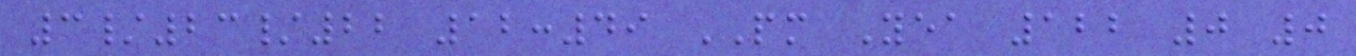3/23/22 12:49 PM Yea 122 0 0
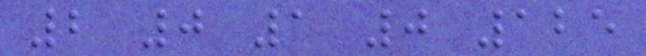2 0 1 0 125
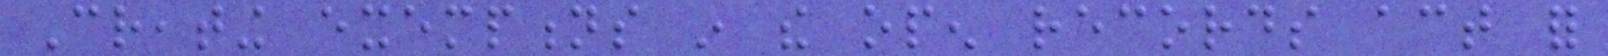Creating exemptions in the open records act for
